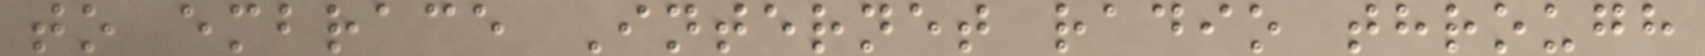to embrace Internet radio through
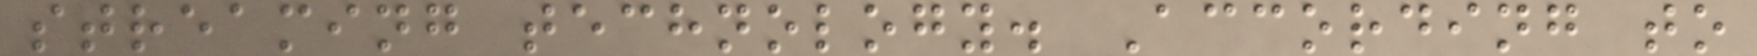streaming technology. According to
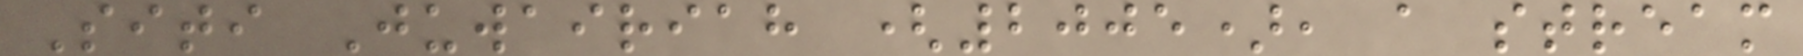Siti Juwairiah (2005), a stream
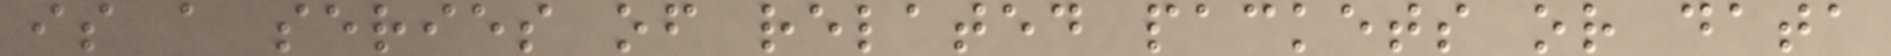is a series of related packets or data
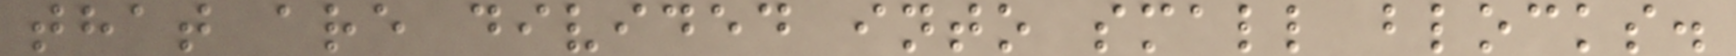that are divided into small blocks.
